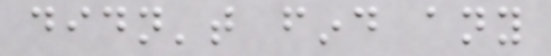didn't find any
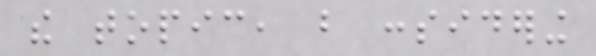the topic, but considering
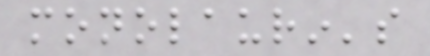monolaurin's
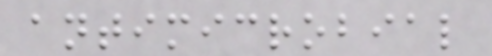antimicrobial
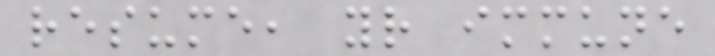resume, your immune
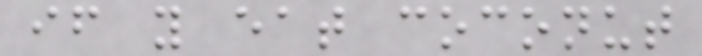if you eat coconut
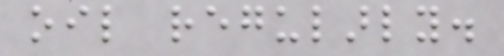oil regularly.
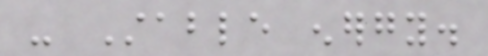- Stable energy.
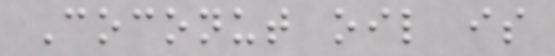Coconut oil is
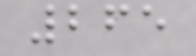265
